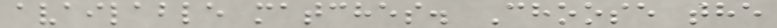available matches. Choose the
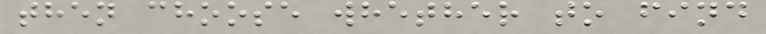then choose whether to find
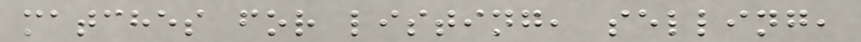matches for listing, selling,
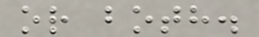or both.
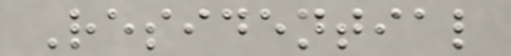Residential
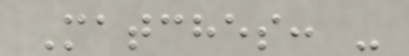Matches: -
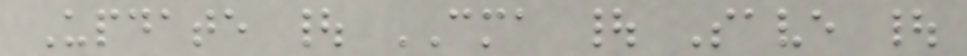Update | CMA | Save |
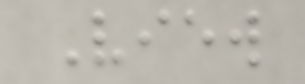View
